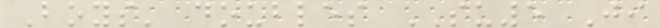Boys' doubles SU5 Ji
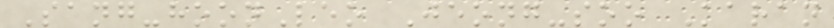Sang-hoonLeo Jeong-soo Karan
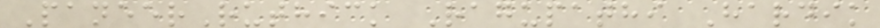PaneerRuthick Ragupathi Hardik
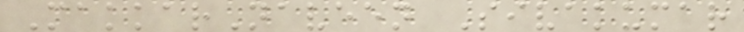MakkarNaveen Sivakumar
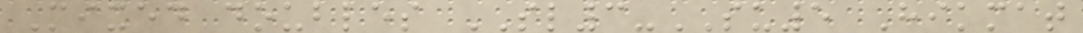Mixed doubles SL3-SU5 Hikmat
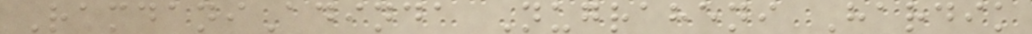RamdaniAdinda Nugraheni Hardik
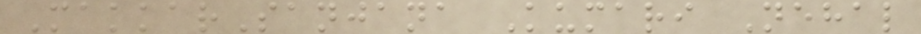MakkarSanjana Kumari Nehal
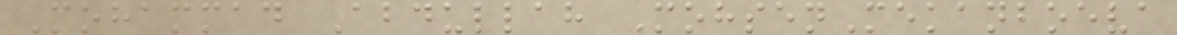Mohammad Abdullah MohsenMekanboeva
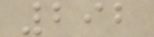292
